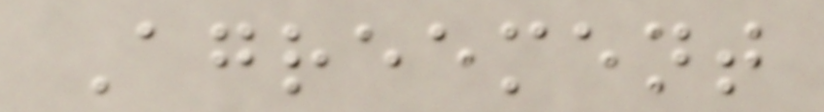Agreement
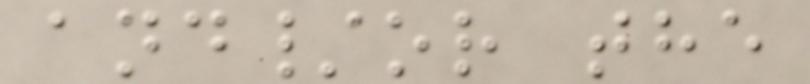and/or the
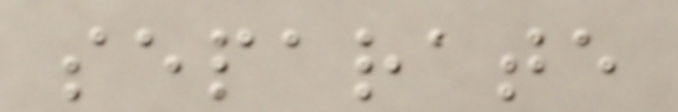separate
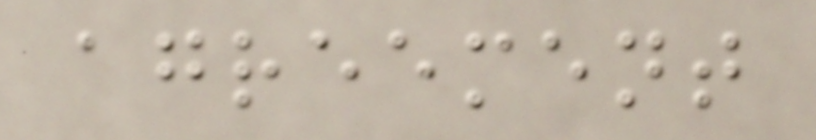agreement
